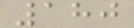180
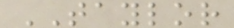TAYLOR
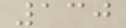130
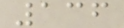136
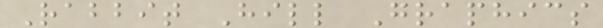Rabbit Hill Graphics
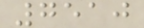7510
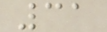31
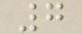7
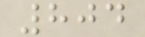804
